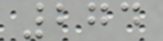274
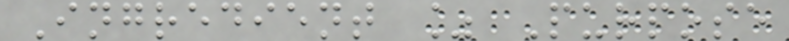Ingredient % Purpose
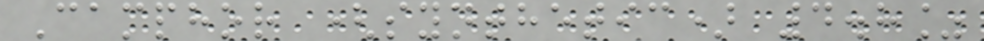Camphor (synthetic) 4.8%
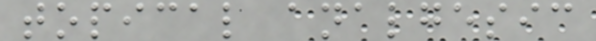topical analgesic
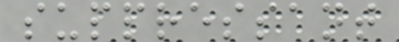suppressant
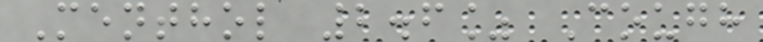Menthol 2.6% Cough
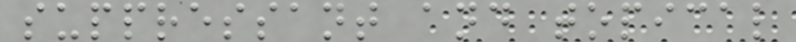suppressant and topical
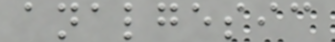analgesic
